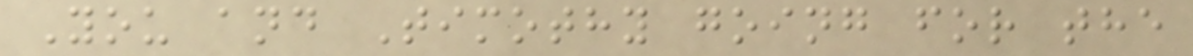You and Timothy going for the
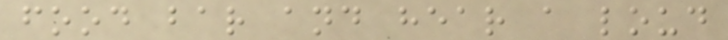food bar and hear a loud
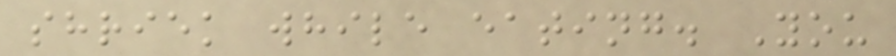shriek while eating. You
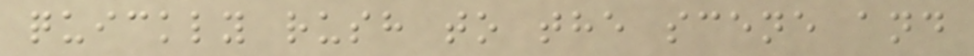quickly rush to the scene and
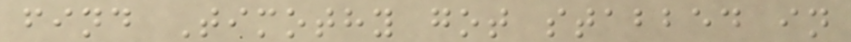find Timothy got stabbed in
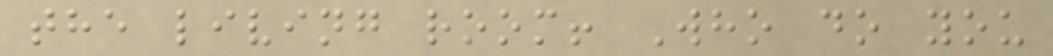the living room! Who do you
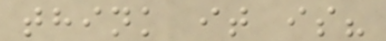think it is?
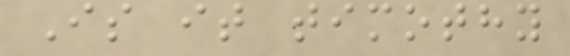Is it timothy
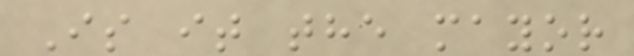Is it the mayor
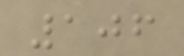106
